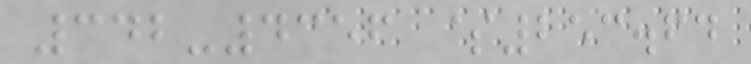342-4356 $253.64
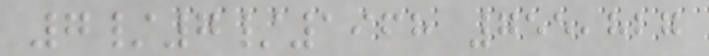7/7/1968 755,827
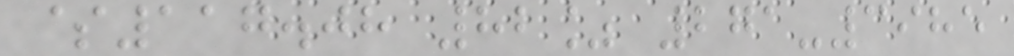$117.08 82% 271-3985
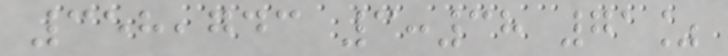358,743 3:38 71%
